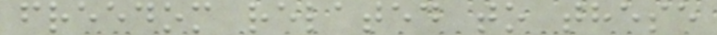freedom related to these
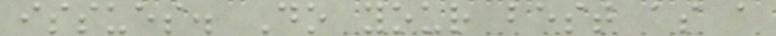issues. Do your best as a
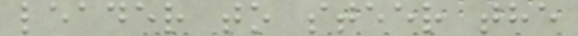leader to steer the
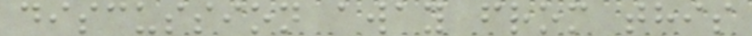discussion away from this
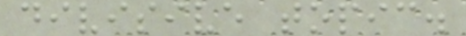divisive topic.
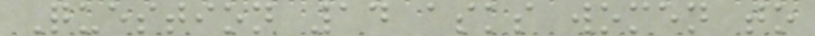Question 14 asks women to
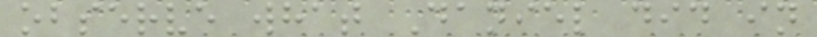observe what Daniel did in
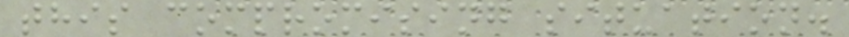this compromising situation.
